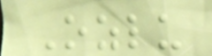Ozlu
